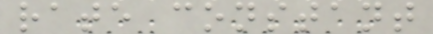rate constant
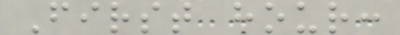First hour:
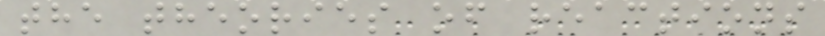the theories of reactions
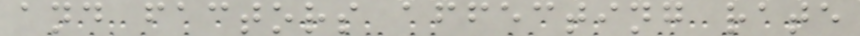and factors affecting rate
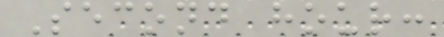Second hour:
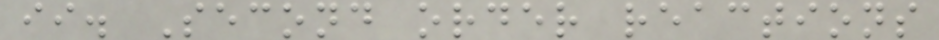ii. Second order reactions
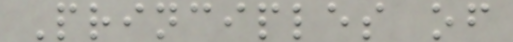Principles of
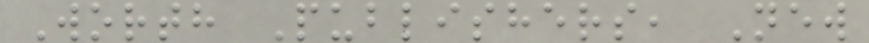Worth Publishers, New
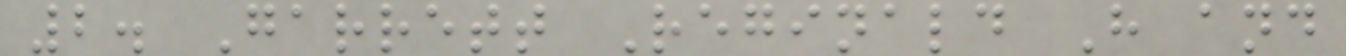2. Garrett Reginald H and
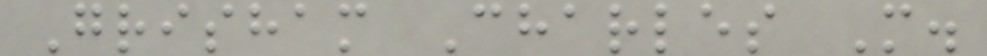Grisham Charles M.
